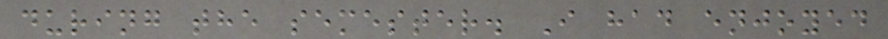during the semester. I had enjoyed
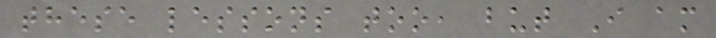these lessons too, but I am
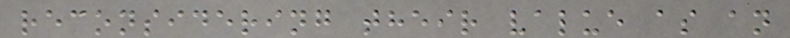reconsidering their value as an
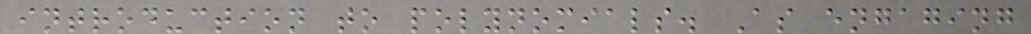introduction to polynomials. As engaging
